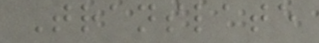Translate
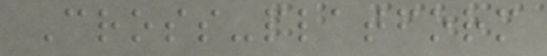Cross-platform
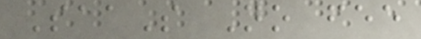SaaS No fee
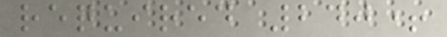required 240+
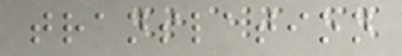translation
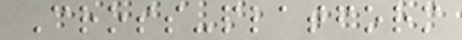Cross-platform
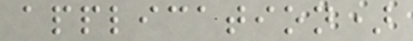application)
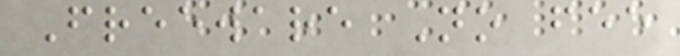Freeware No fee
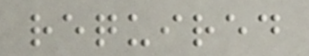required
